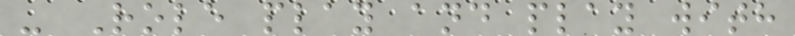- Role play and play with
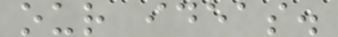our ideas.
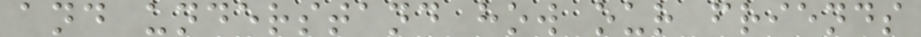and understand how our friends
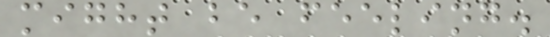might be feeling.
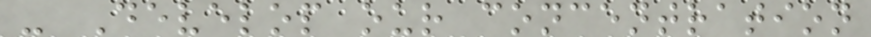- Develop our concentration
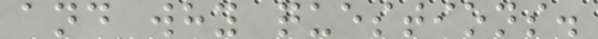and why questions.
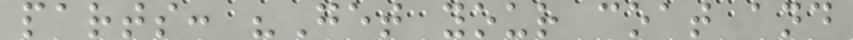parts: "Get your coat and
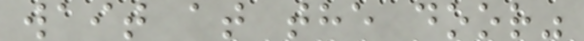wait at the door"
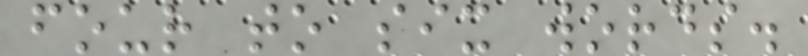four to six words.
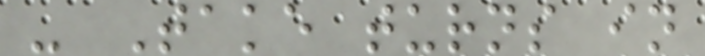- Take turns in
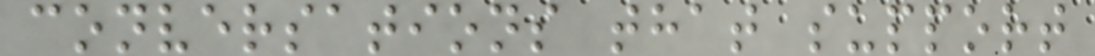conversations that support
